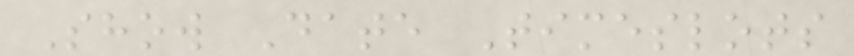Show Date Timeslots
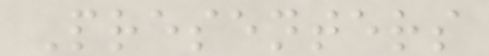Presenters
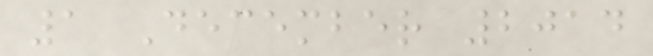1 December 2014
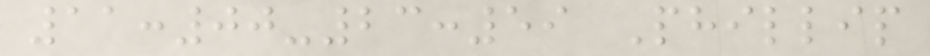11:00-23:59 Phillip
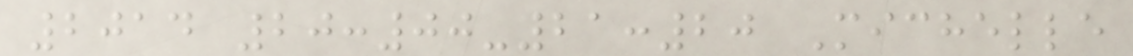2014 20:00-21:20 Michelle
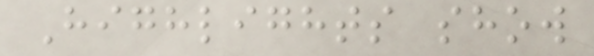Highlights show
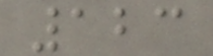123
